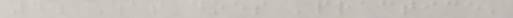4. What does 'practice'
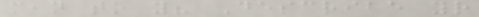mean to you? Describe your
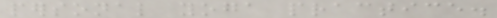personal yoga practice.
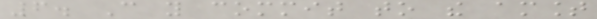6. Can you commit to the amount
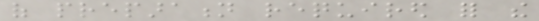of preparation required for the
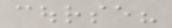course?
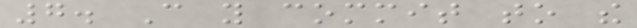7. Can you commit to the
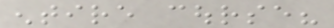entire course?
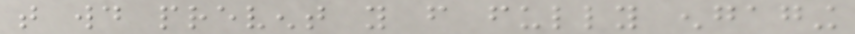that would prevent you from fully engaging
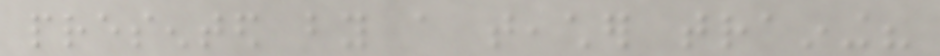presented by a teacher training?
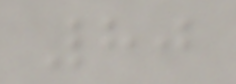80
